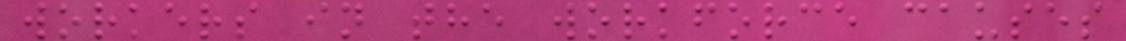workers in the workforce causes
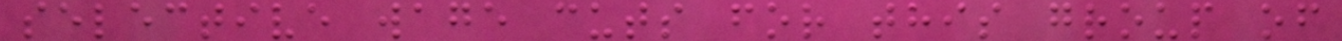selective wage cuts for this group of
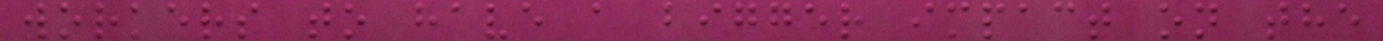workers to have a bigger impact on the
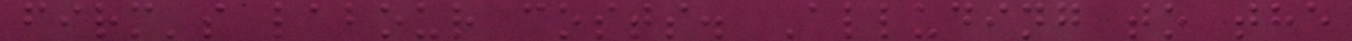firm's labour costs. Alluding to the
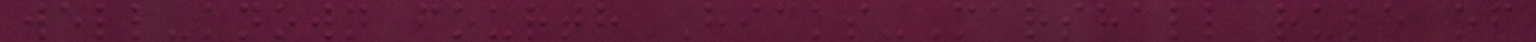well-known fourth Hicks-Marshall rule of
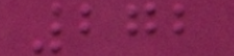272
